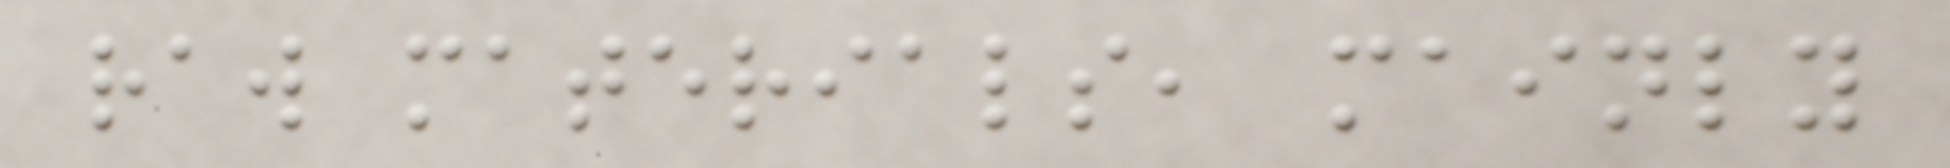raw materials, mainly
